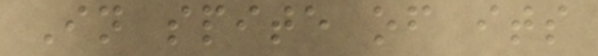In spite of its
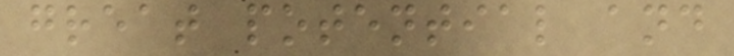great potential and
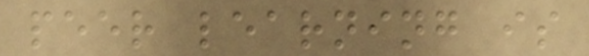peer learning is
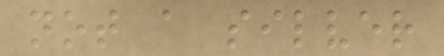not a silver
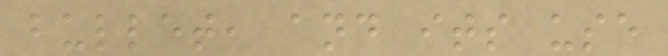bullet, and its use
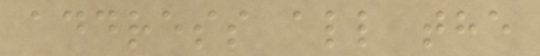address all the
